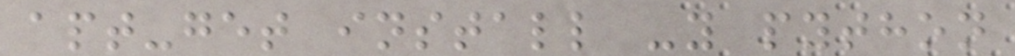apt-get install -y python
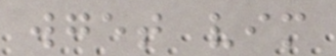wget vim
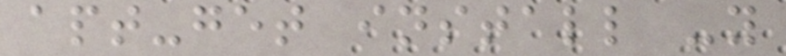apt-get install -y
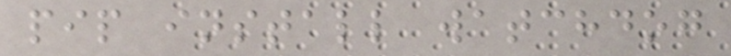pip install watchdog
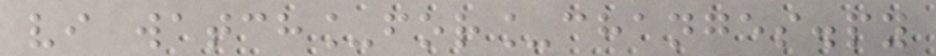vi watch_for_changes.py
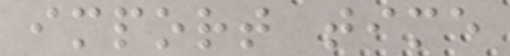import time
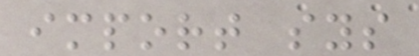import sys
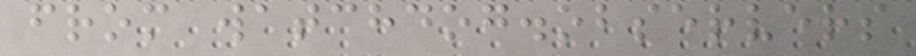from watchdog.observers
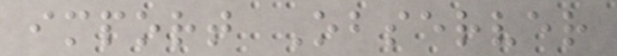import Observer
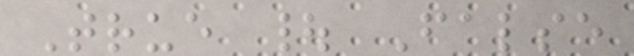True | False
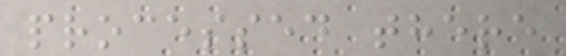processed there
